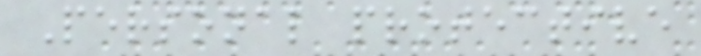Personal protective
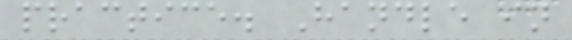practice. Handle in
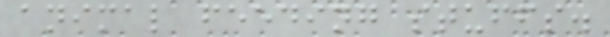animal feeding stuffs.
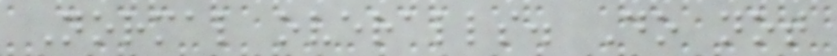Normal overalls. Do not
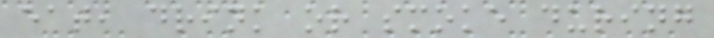eat, drink or smoke during
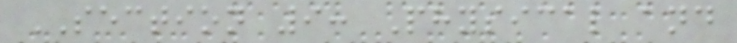SECTION 9: Physical and
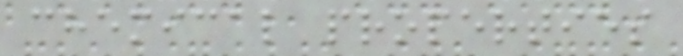chemical properties
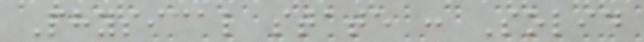Physical state : Solid
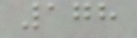178
